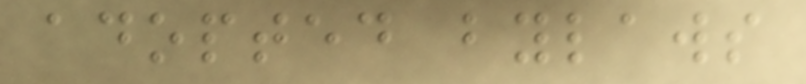adopted bylaws
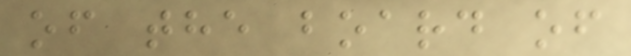of the board of
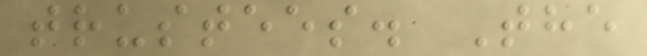trustees. The
